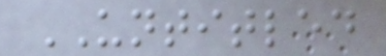UNTITLED
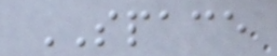SPACE
